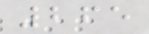265
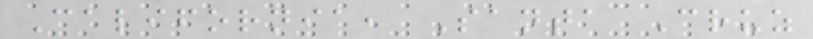California, Santa Cruz
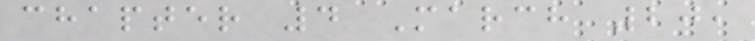chapter 4 March 20,
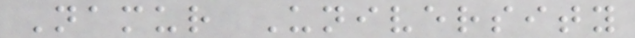Namur University
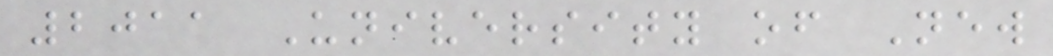2011 University of New
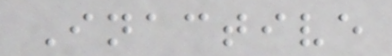Inactive
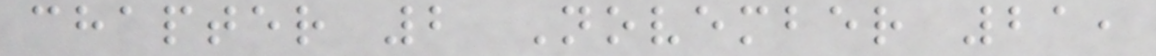chapter 2 November 21,
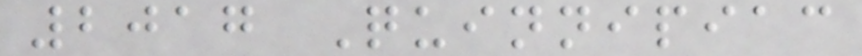2017 Quinnipiac
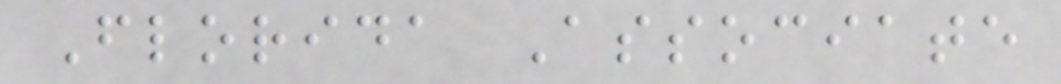Florida Associate
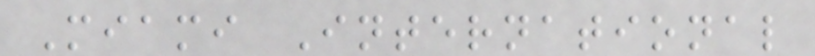Miami International
